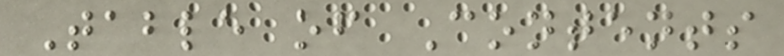Table of Contents
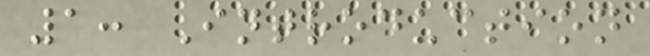1: Introduction
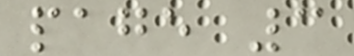page 3
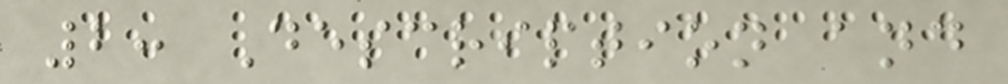2: Description and
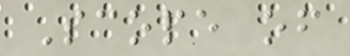Scope of
